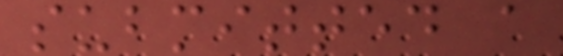submitted a
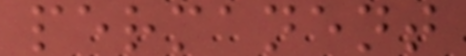permanent
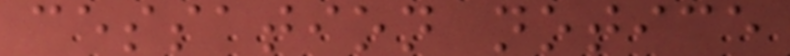cessation notice
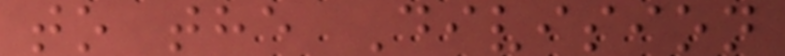to the Division
